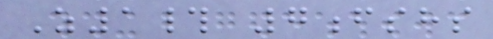Z1# 7fshs
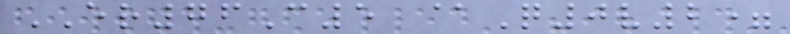ER76C5 @Q0v2=
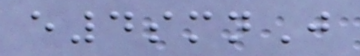e4smnJ
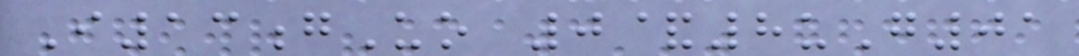I13gUo 0&8uG01
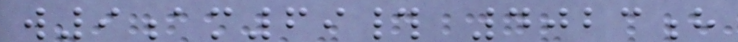w9am69# 4023h
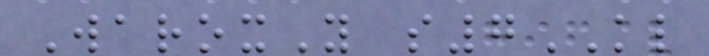WaroxY s7KL
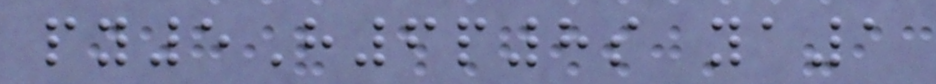py5H6p8s ya1
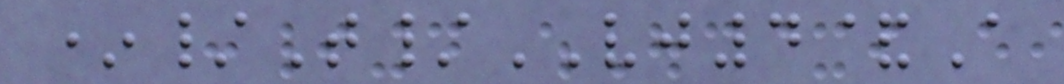*/T/VJ4&A
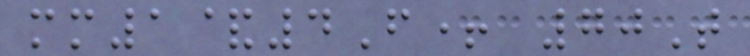mm1&4F+ 70T
